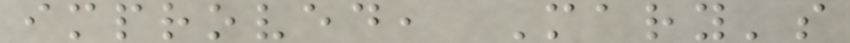improved, Mary's
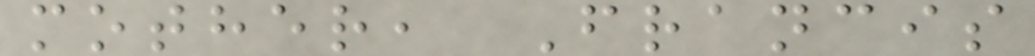mother, Francis
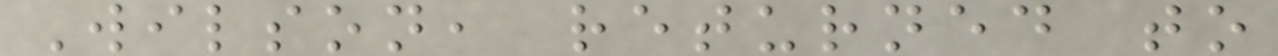Wilson, returned to
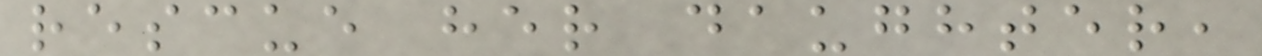rescue her daughter,
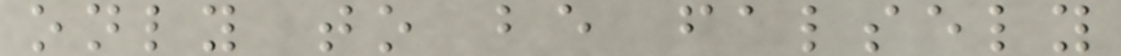only to be falsely
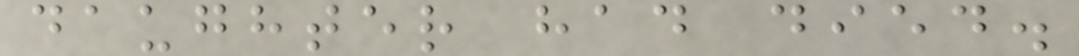daughter had died.
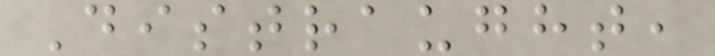Distraught,
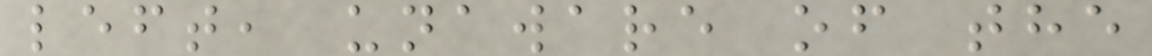left, unaware of the
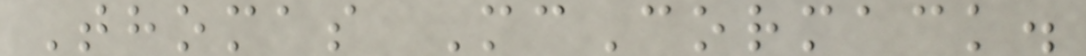Thomas McCormack.
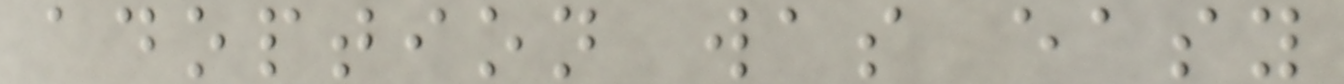adoption was easy
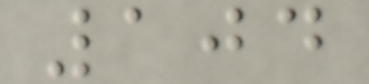104
